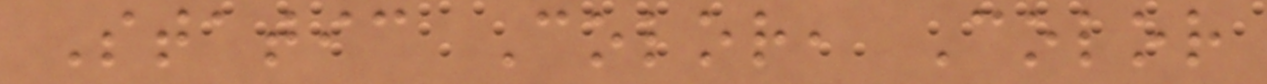Static Color, Color
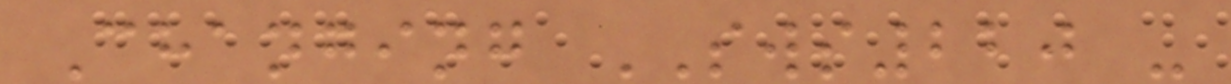Changing SWS220 -
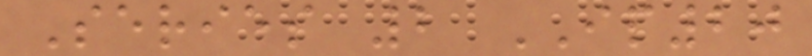Series 2 IP20
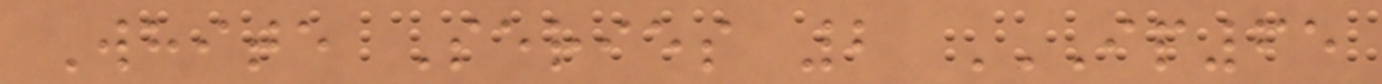White Series 2 IP65
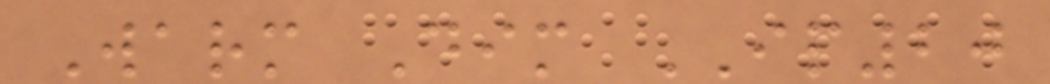Warm Dim IP20
